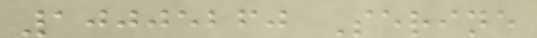10005260 Serine
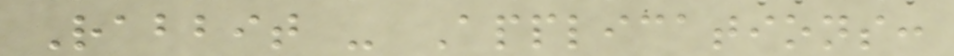Rabbit - Applications:
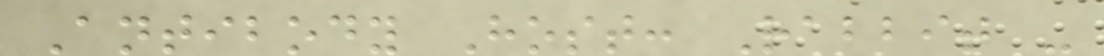Antibody Host: Rabbit -
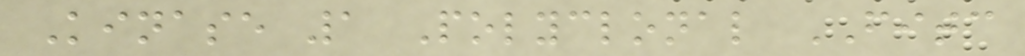Kinase 1 Polyclonal FITC
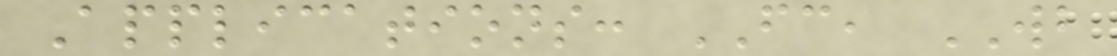Applications: FC, WB
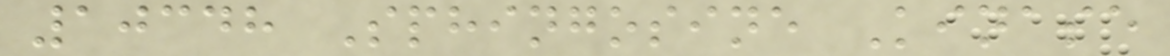10348 Sphingosine Kinase
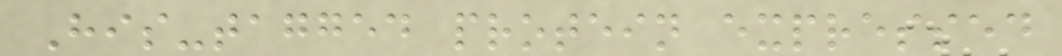His-tagged protein expressed
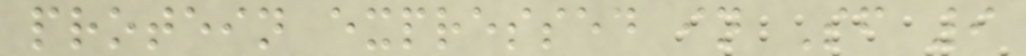protein expressed in Sf 9
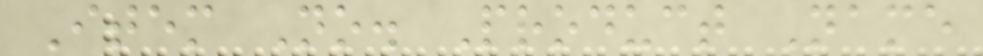Item No. Product Name
